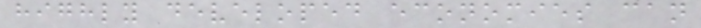highly developed economies can
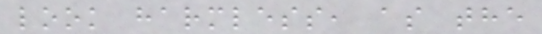look harmless, as the
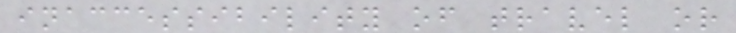inaccessibility of travel or
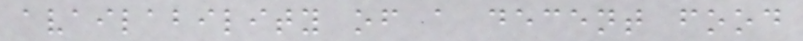availability of a decent food
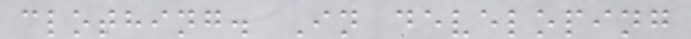clothing. In developing
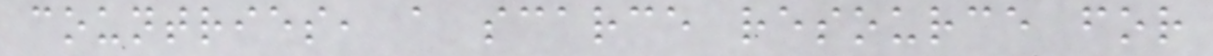countries, a scarce resource for
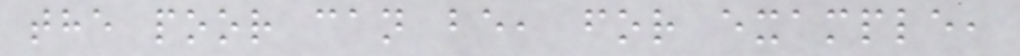the poor can be, for example,
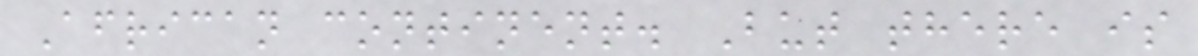African continent. But there is
